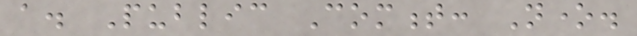a. Public Comment: None.
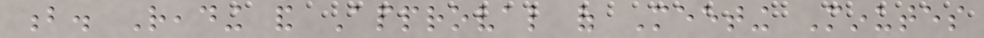b. Reading and Approval of Meeting Minutes
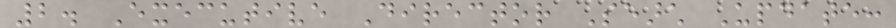2. Executive Director Search Update:
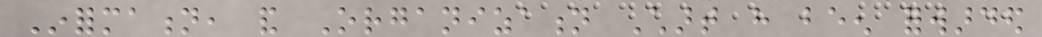Information, and Organization Chart have been forwarded
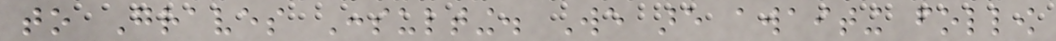to Graves Consulting. We are awaiting follow
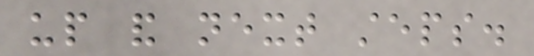up and next steps.
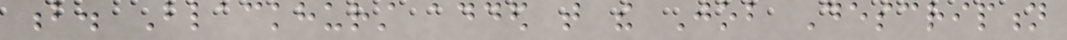b. Blackhurst added that the Job Description
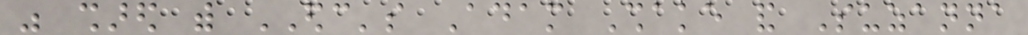was shared with EDC's Adam Shake and Suzanna
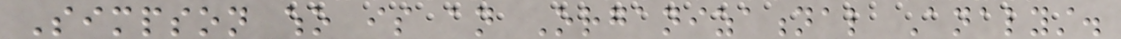Simpson who is an Organizational Analyst.
